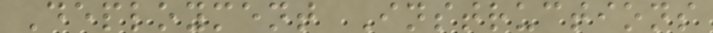Deployment Instructions
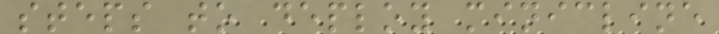steps to deploy minicline
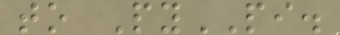to PyPI.
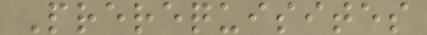Prerequisites
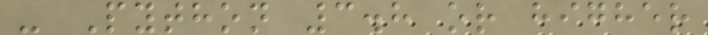- Python 3.8 or higher
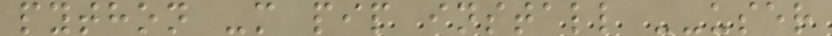python -m pip install --user
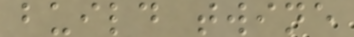build twine
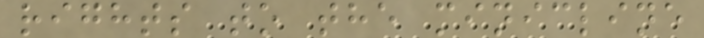rights to the minicline
